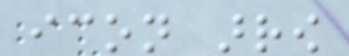icon arrow
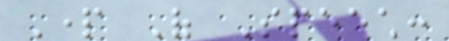Part Of Speech:
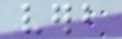verb
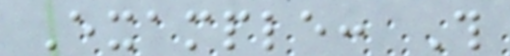Example: This
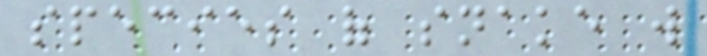species of snake will
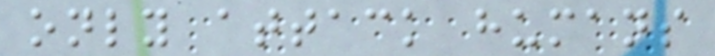only attack humans
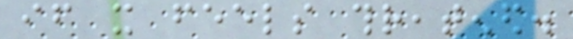if it feels threatened.
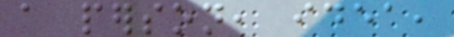a person, idea,
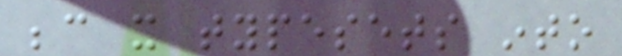because it typesets into
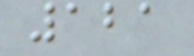121
